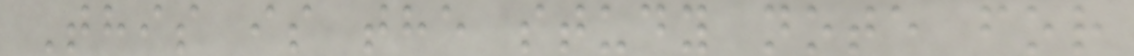This is the study note for
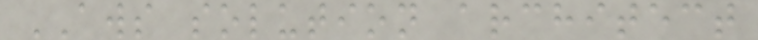AWS solution architect
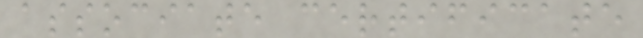associate certificate
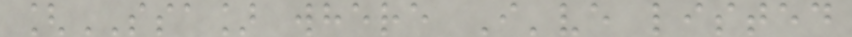[SSA] where I've listed
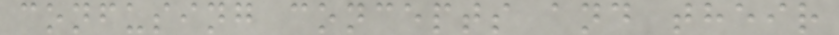confusing concepts and their
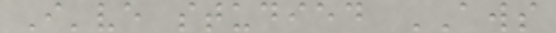I've studied AWS
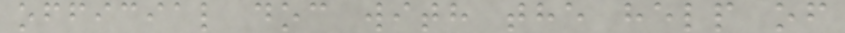official doc with the help of
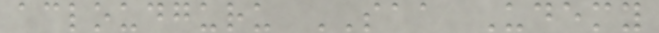acloudguru SAA Udemy
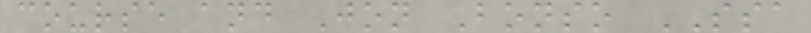course and Jon Bonso SSA
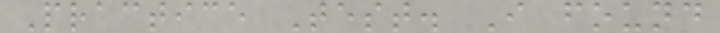Practice Test. I found
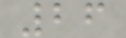26
